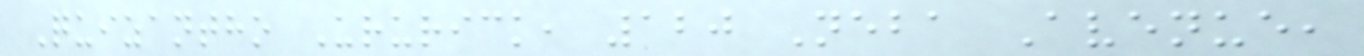Quizantho Ururick, 120 Neba Avenue,
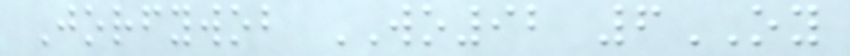Jorfywob WO92 6OY
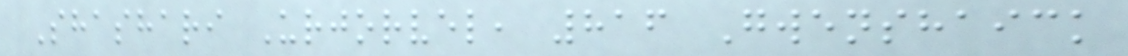Shashari Urjorvel, 816 Gwenshaick
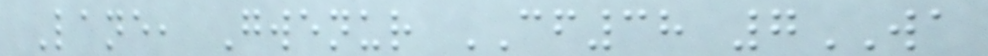Lane, Gwenur CF38 7WA
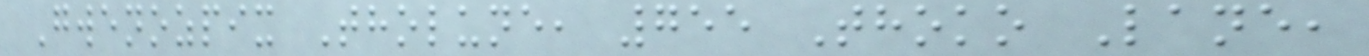Gwenozpix Tholune, 755 Thoko Lane,
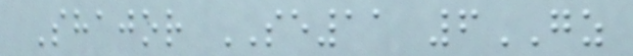Shajor SE11 6GZ
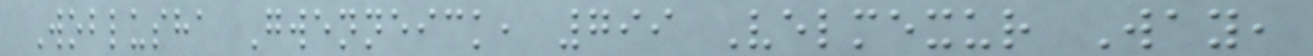Woblusha Gwenneick, 799 Velmexur Way,
